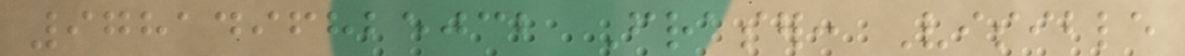9781496825032 Fraser: Visible
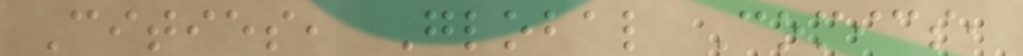Cities, Global Comics,
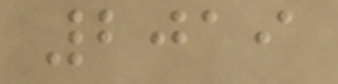2019
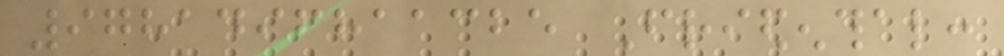9781496811325 Friedenthal:
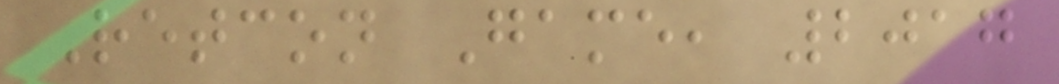Retcon Game, 2017
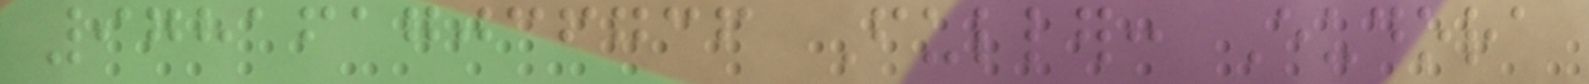9781617036736 Fuller: Eudora
